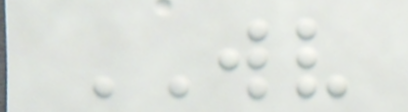WV
